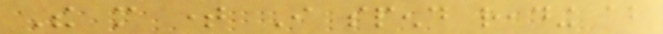The more time I spend reading about
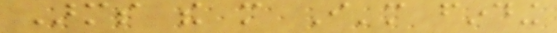Arms the more I'm finding
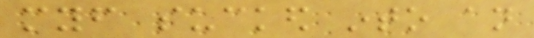myself sucked into an
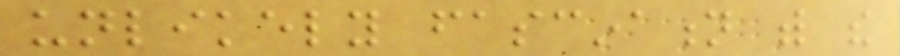unlikely fascination with the
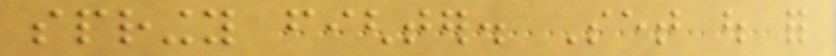springy fighter. Set out for
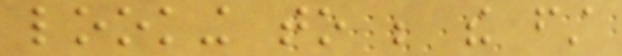looking to be the first
